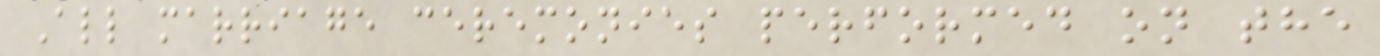All marriage ceremonies performed on the
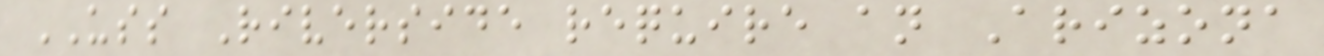USS Riverside require an Arizona
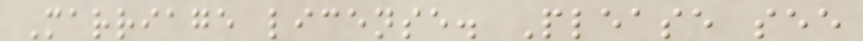Marriage license. Please see
